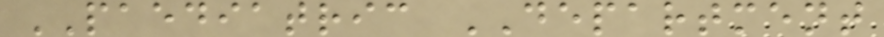PAEDIATRIC DEPARTMENT
